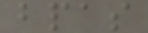bpas
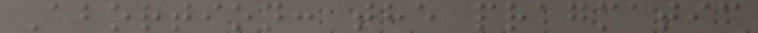Abortion: the pragmatic
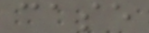case
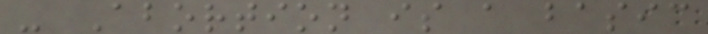- Abortion is a basic
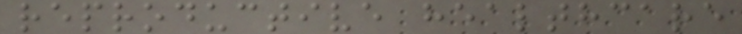reproductive healthcare
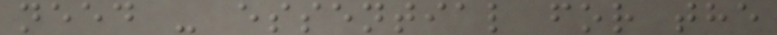need - essential for the
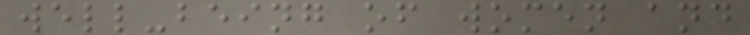well-being of women and
